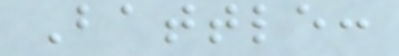Battle:
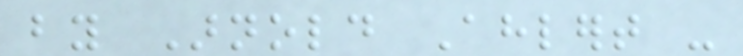by Arnold Ahlert -
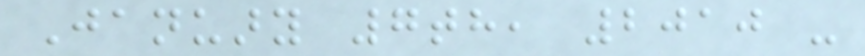January 7th, 2010 -
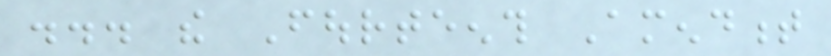... the Fourteenth Amendment
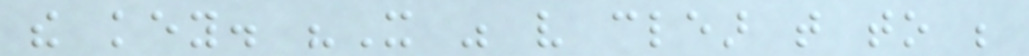the key. "It was very clear that to be
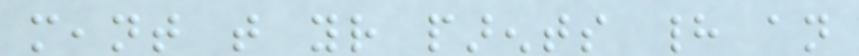meant that your parents had an
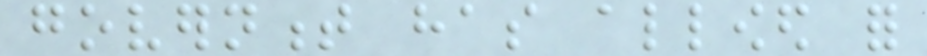government has allowed for
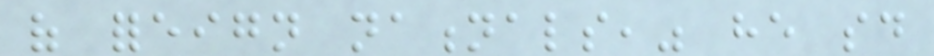of foreign nationals," he said
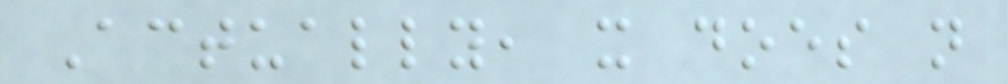Actually, it does not
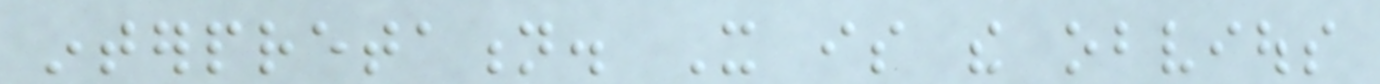interpretation. It is the obvious
